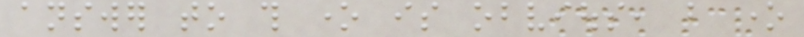answer to this one is obvious, but one
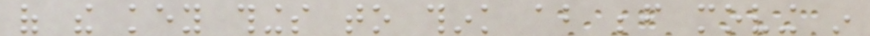of the key things to think about before moving in
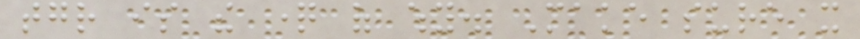together is the question of why. Make sure it
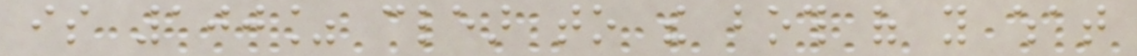is 100% clear to the both of you what
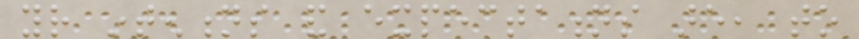your intentions and expectations are, to
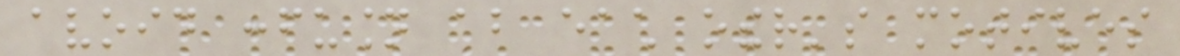avoid confusion about each other's motives
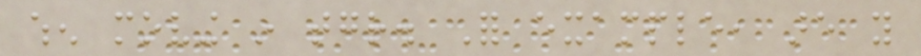when moving in together. For example, are you
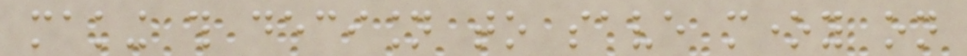making this decision to save money on
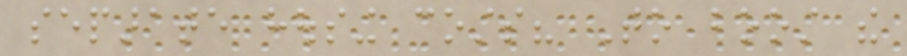separate housing costs? To boost the
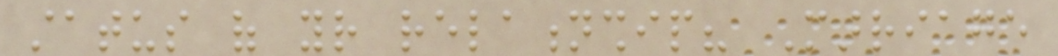status of your relationship? Marriage
